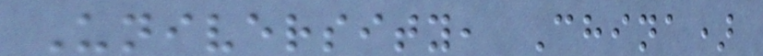University, China)
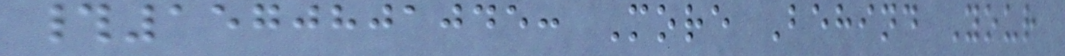#1570801045: More Behind Your
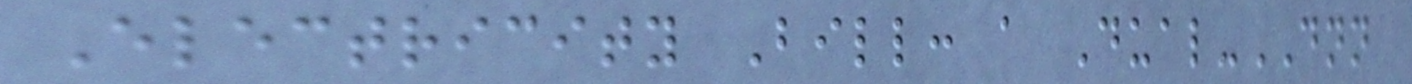Electricity Bill: a Dual-DNN
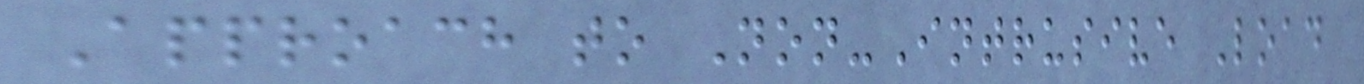Approach to Non-Intrusive Load
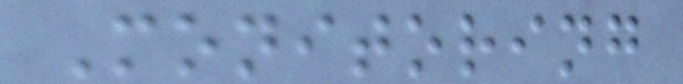Monitoring
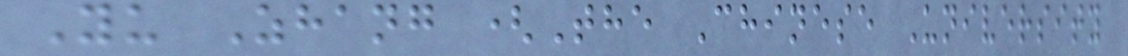Yu Zhang (The Chinese University
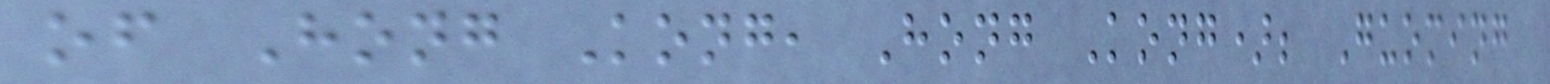of Hong Kong, Hong Kong); Guoming
